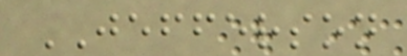JEFFERSON
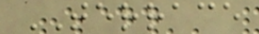TERRACE
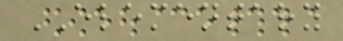ELEMENTARY
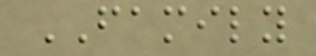FAMILY
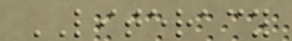LITERACY
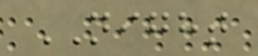NIGHT
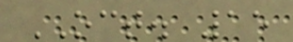OCT. 15
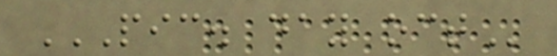PIC. DAY OCT
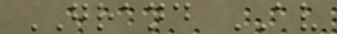GRAND AV
